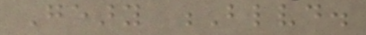Geary Blvd.
